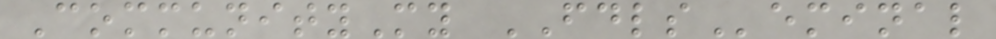CommunityMy FDLSeminal
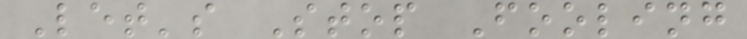Let's Stop Fooling
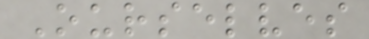Ourselves
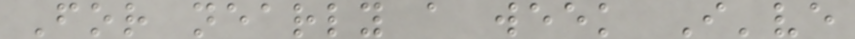For nearly a week I've
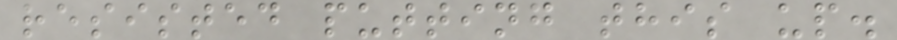resisted putting this up.
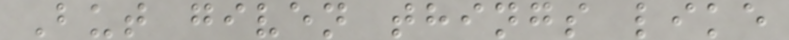But given things like
